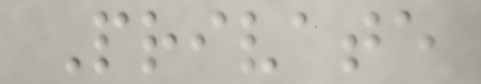Private
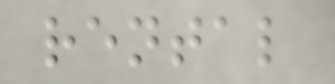rental
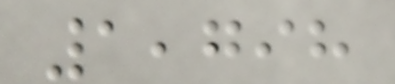1,798
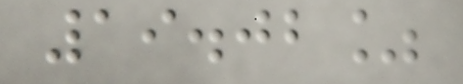19.02%
